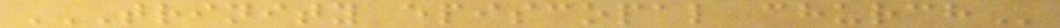TRINITY EPISCOPAL CHURCH
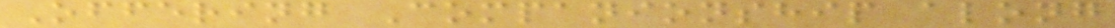Offering Companionship along
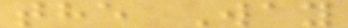the Way
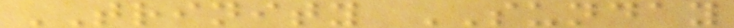TRINITY SUNDAY
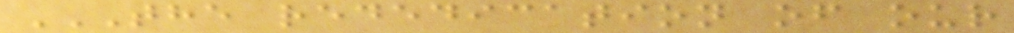THE REDEDICATION OF OUR
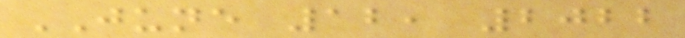JUNE 12, 2022
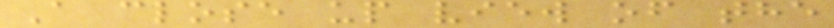A close up view of the
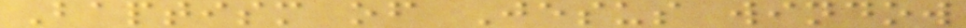Baptism of Jesus window
